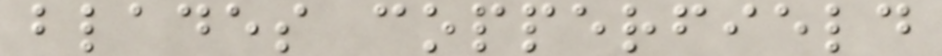blades copperfield
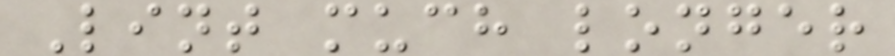Lint much longer
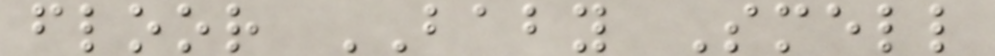floor BABY Smell
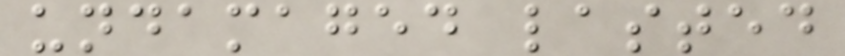undamaged lasted
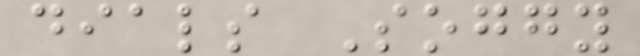dials Soggy
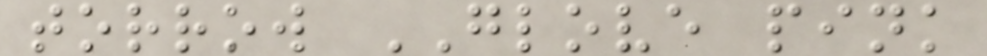torrow GLOVE pink
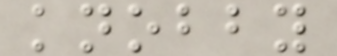knobby
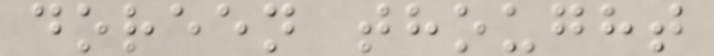doreen thought
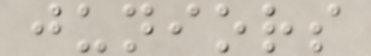juniors
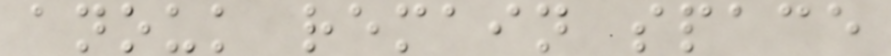anouk remain space
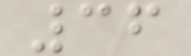36
